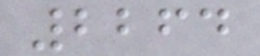2264
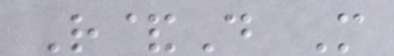R&D M
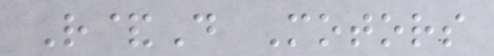R&D Motors
